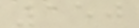150
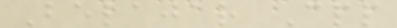Belajar Cpp
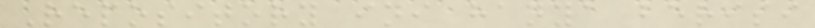Repository ini hanya berisi
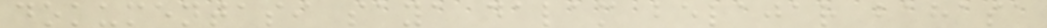dokumentasi saya dalam belajar bahasa
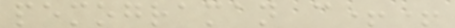pemograman c++
